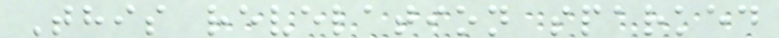This revelation sparked
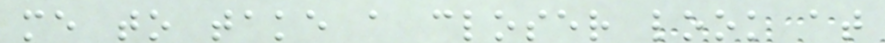me to take a closer look at
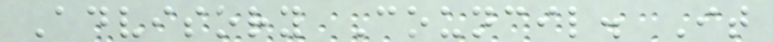Advisory Council. It
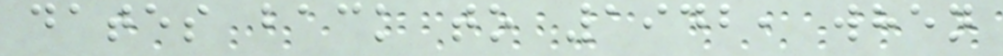dates back to 1942, when
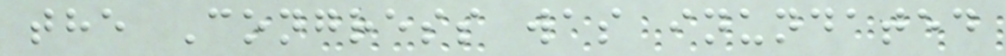the Congress was inundated
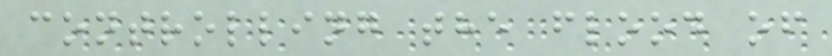controlling the flood of
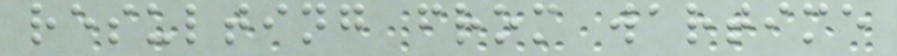resulting from wartime
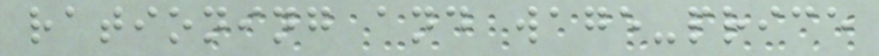rationing and wage-price
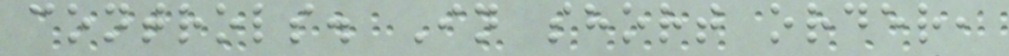controls. In short order,
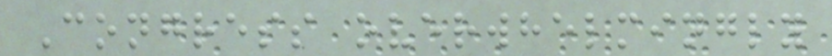Congress overwhelmingly
